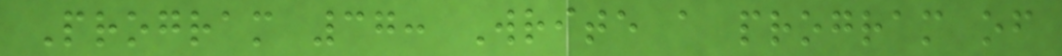Program 37: Write a program of
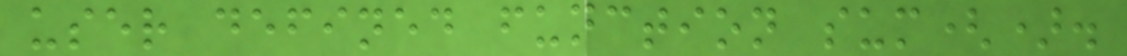user defined function sum().
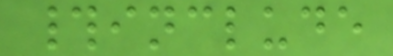#include
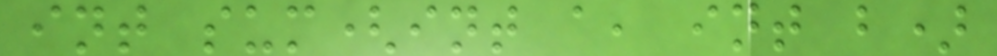int sum(int a, int b)
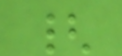{
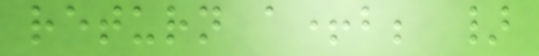return a+b; }
